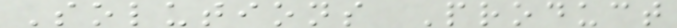Solutions Product
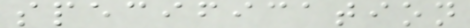specification
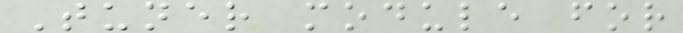Tuner module for
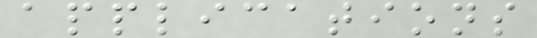applications
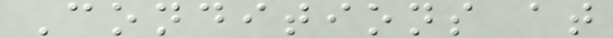Conditions at
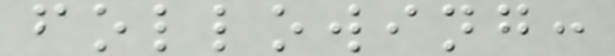following:
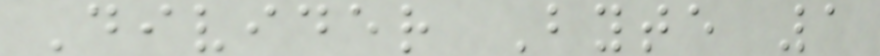Divider Byte 1
